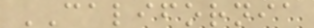CALIFORNIA
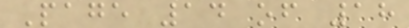Page 14 of 18
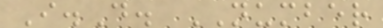I.D. NUMBER
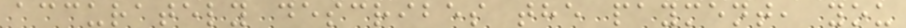accurately describes the payment, you
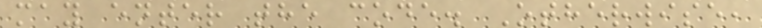may enter the code. Otherwise,
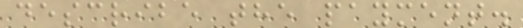describe the payment.
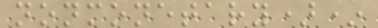nonmonetary)*
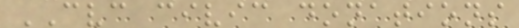CVC civic donations
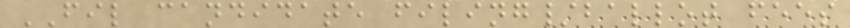FIL candidate filing/ballot fees
